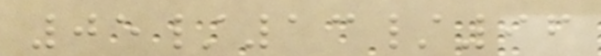05/13/96
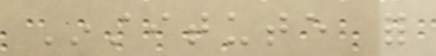Institute for
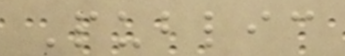Public
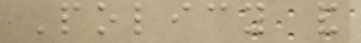Policy and
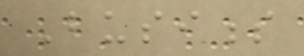Business
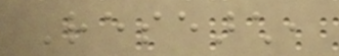Research,
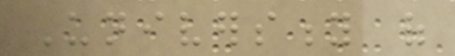University of
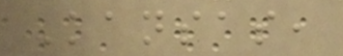Kansas,
